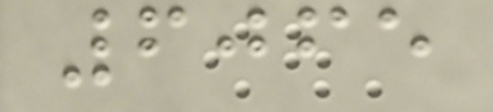6065
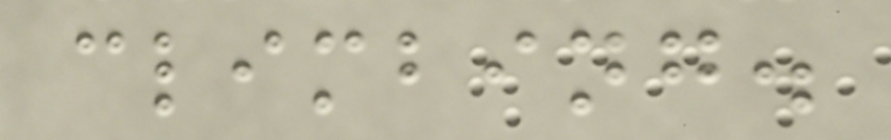climbing.
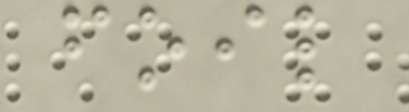foil
